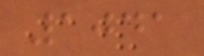1041
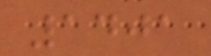1401
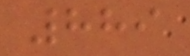889
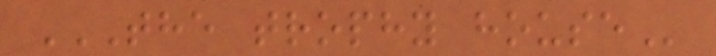THE TROPHY HOUSE
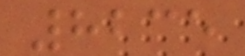8235
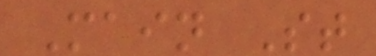Main St
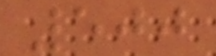500
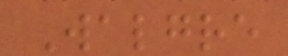Walgre
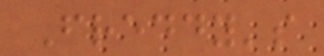Freddy's
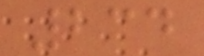234
